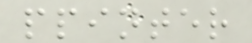ppinter
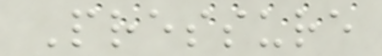Pressure
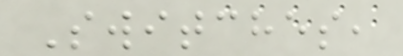Switches,
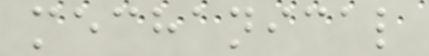mechanical
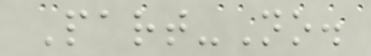Part-No.
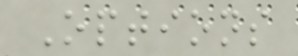Options
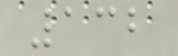132
